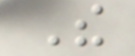The
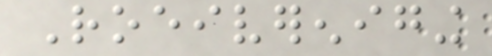Roeivereniging
